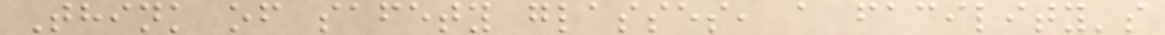Think of safety glasses, a facility's
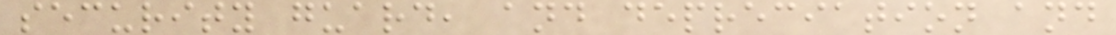security guard, and depreciation and
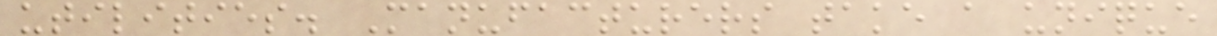utilities. Manufacturers take a unique
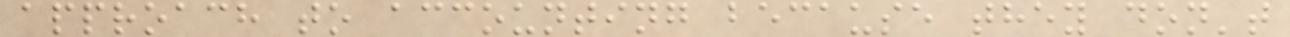approach to accounting because they don't
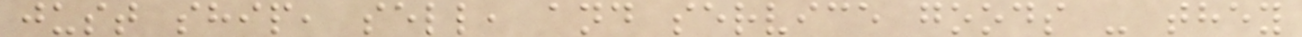just ship, sell, and service goods - they
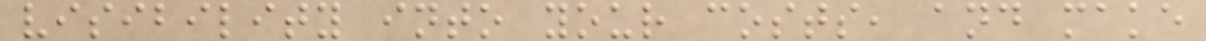visibility into your costs, and make
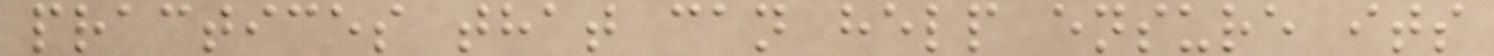practices that can help ensure its
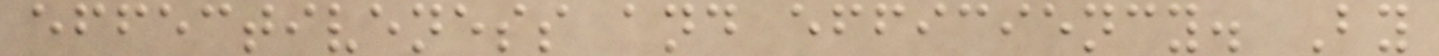effectiveness and efficiency. By
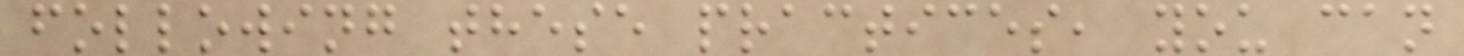following these practices, you can
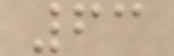63
